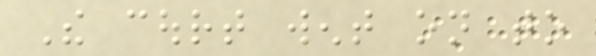The court went on to
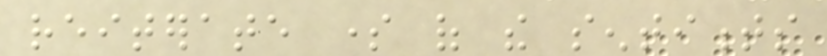reiterate some of the sentiments
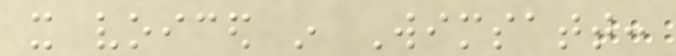it voiced in Wimsatt:
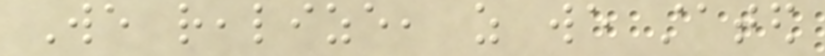We realize, as we stated
